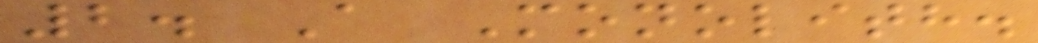2. A Monolith.
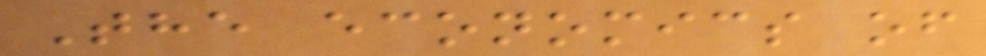The economics of
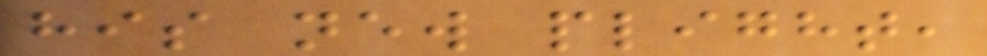his new plight,
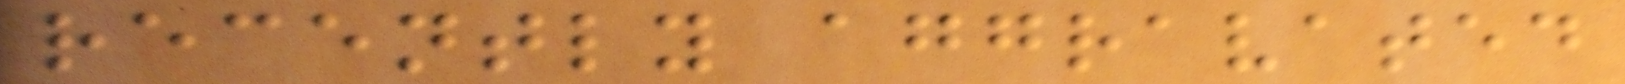recently aggravated
